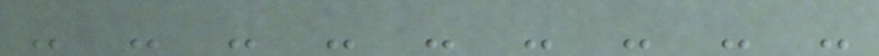- - - - - - - - -
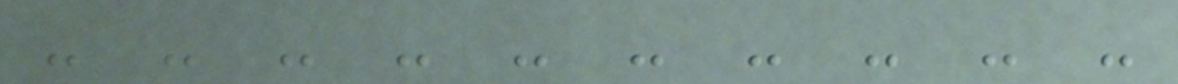- - - - - - - - - -
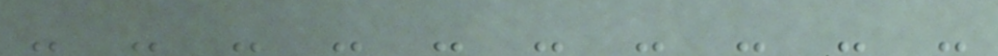- - - - - - - - - -
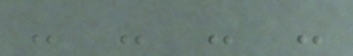- - - -
